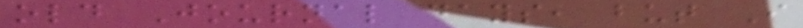old Journal days, but I
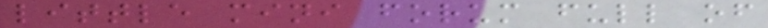little mini forum full of
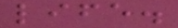life.
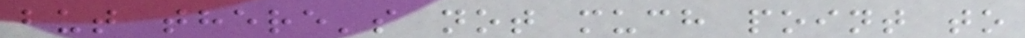but there's not much point to
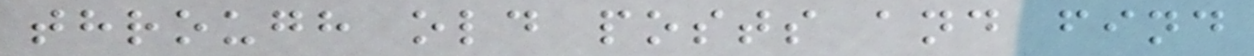through old posts and find
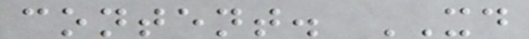content. XD
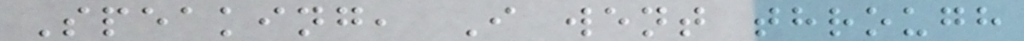Speaking, I went through
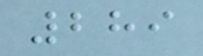289
